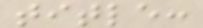title:
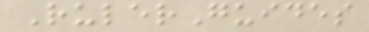RulerGuides
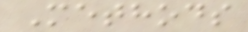Methods
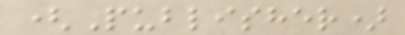(Publisher)
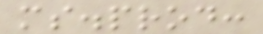ms.prod:
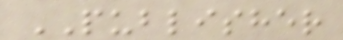PUBLISHER
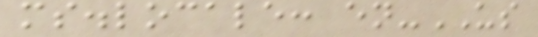ms.locale: en-US
